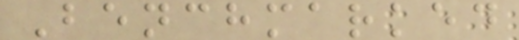Benchmarked
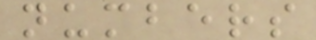numbers
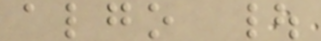algo |
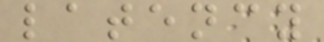latency
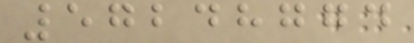57248774
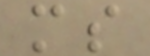ms
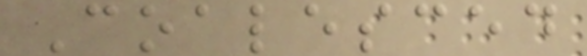Coalesced
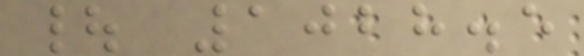| 1028.5
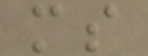ms
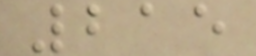215
